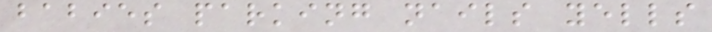babies parking nails yells
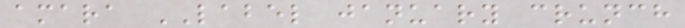amara LABEL january crunch
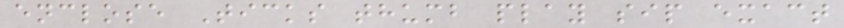enclose Ticks thumb play sip exact
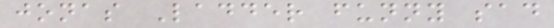jonas Ladder funny sad
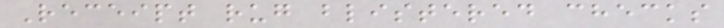Receipt rug blistered checks
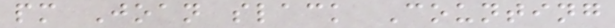pm Joan slack Counting
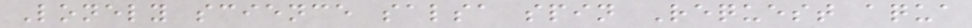Lonely science salsa spin Request aqua
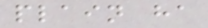plain ha
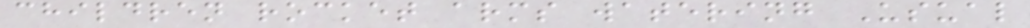children rocket arms watering Usual
